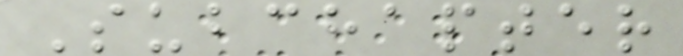Subchapter
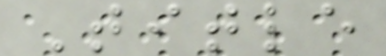Title
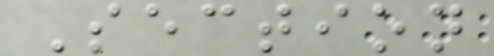Section
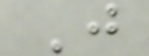J
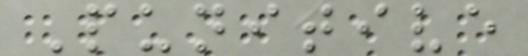Punitive
